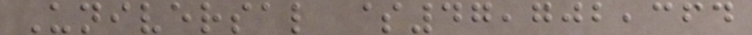Universal $47,702,364
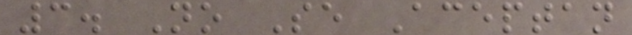3. No Se Aceptan
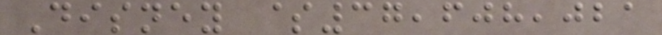Disney $37,608,021
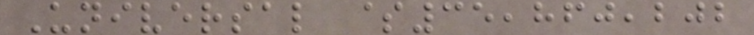Universal $35,860,202
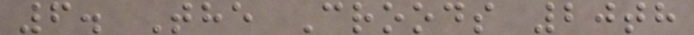6. The Croods 20th
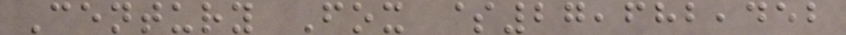Century Fox $27,682,452
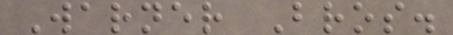Warner Bros.
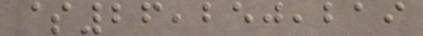$26,250,219
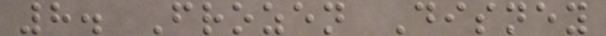8. Frozen Disney
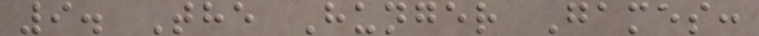9. The Hunger Games:
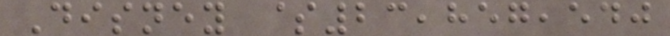Disney $23,857,540
